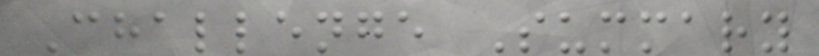Challenge Summary
